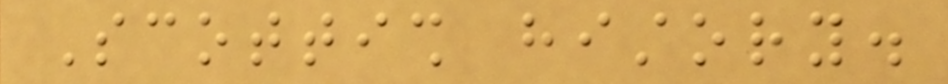Scottish history.
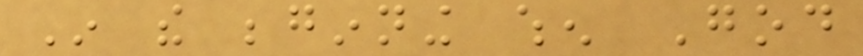In the beginning when God
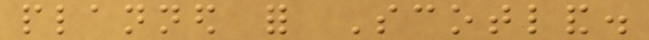planned for Scotland.
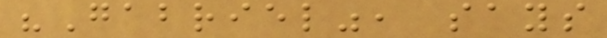"Gabriel", says
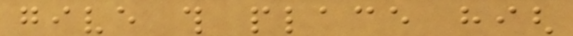give this place high
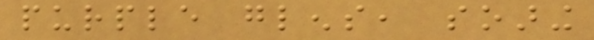purple glens, soaring
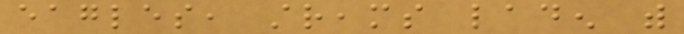eagles, streams laden with
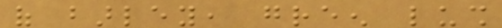of barley, green lush
